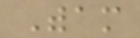Witham
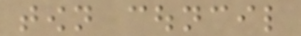town council
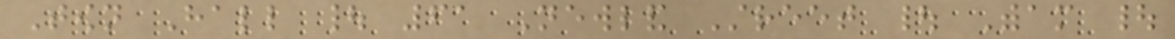Town Hall | 61 Newland Street | Witham |
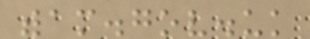witham.gov.uk
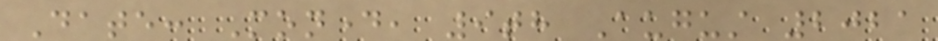Date: Monday, 9th August 2021
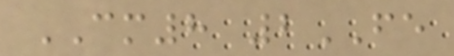CM8 2FE
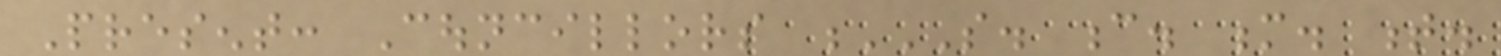Present: Councillors S. C. M. T.
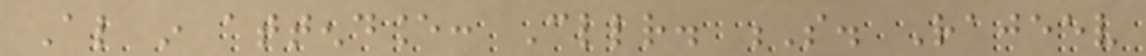Also in attendance: Cllr. S. Rajeev
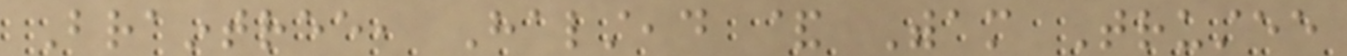Braintree, Halstead & Witham Trustee
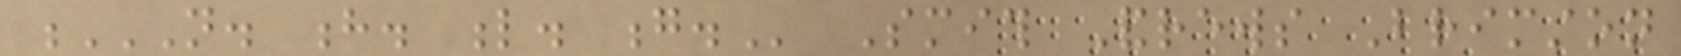N. H. L. G. Smith Andrews Brimston
